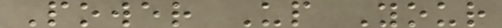Power Up Your
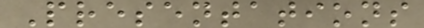Presentations
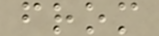from
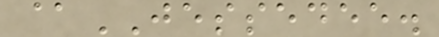@JESSEDEE.
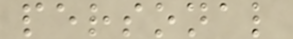personal
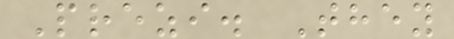Prezi. They
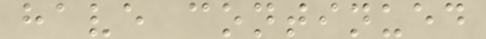have continued
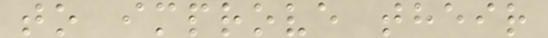to improve their
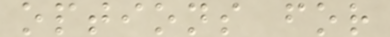options for
